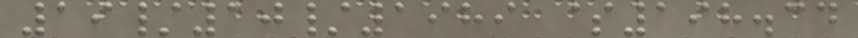19/10/1989 $198.34
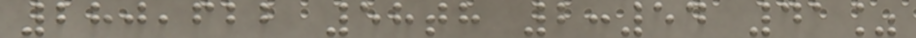280,622 58th 2:54 41%
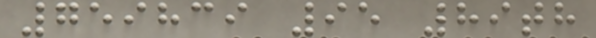759839 95 89th
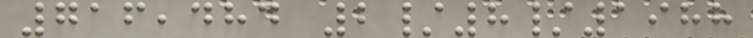716,484 2/8/1988
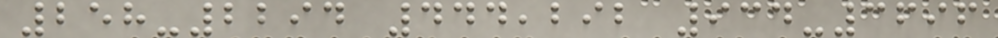258-2294 444,292 934-3696
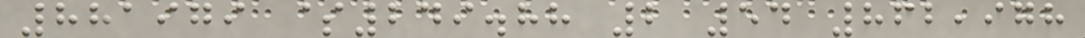881979 $249.88 2 54 862,978
